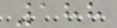188
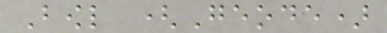Bowl (Geode)
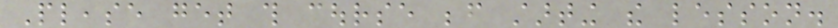Please get this course before starting the lesson.
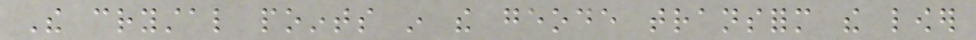The crystal points in the geode transform the lower
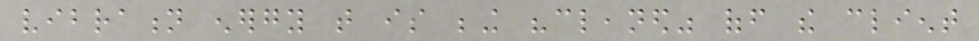vibration energy that is being "cleaned" off the client
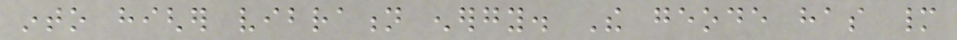into higher vibration energy. The geode has many
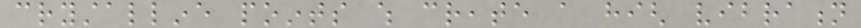crystalline points which create a high vibration
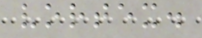vortex.
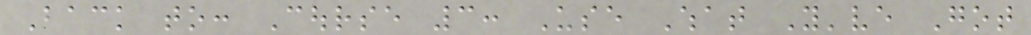Back to: Course 3: Use What You've Got
